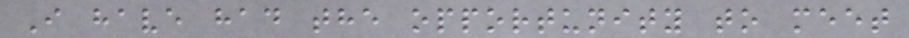I have had the opportunity to meet
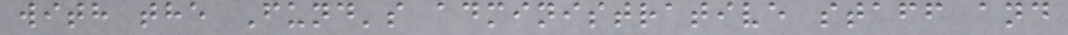with the Fund's administrative staff and
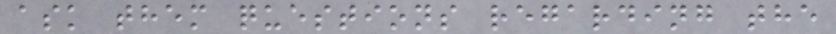ask them questions regarding the
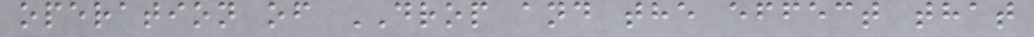operation of DROP and the effect that
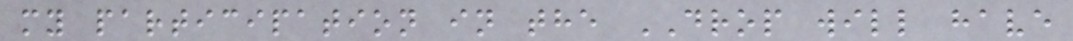my participation in the DROP will have
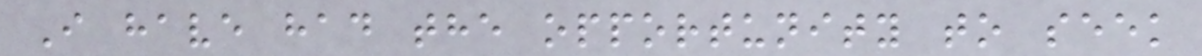I have had the opportunity to seek
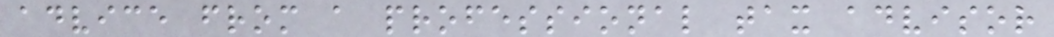advice from a professional tax advisor
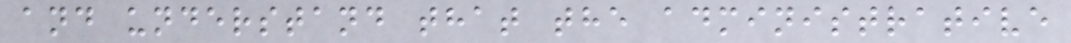and understand that the administrative
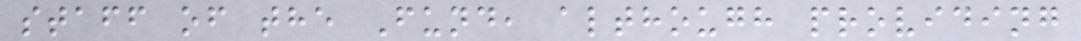staff of the Fund, although providing
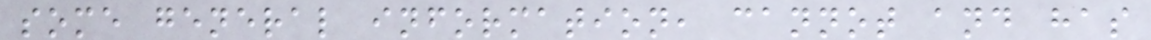some general information, cannot and has
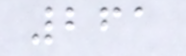261
